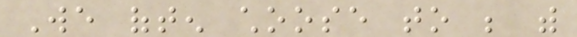We often choose to be with
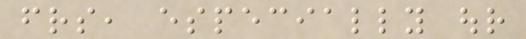friends, especially our
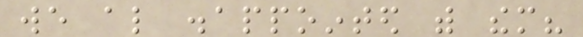we also disappointed with them?
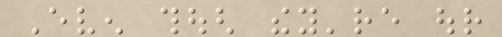Even though they're our
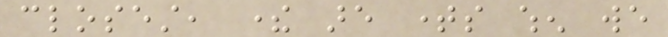closest, there are times when we
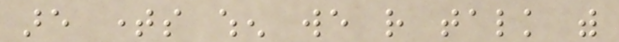are times when we rather talk with
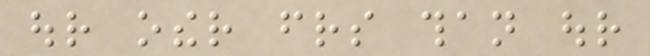our other friends than our
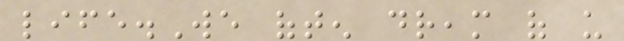life.We often dream of us
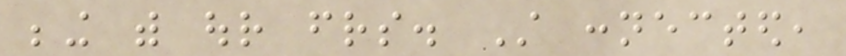being with our friends. Still connected,
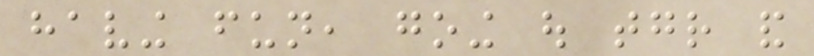having fun, going out together and
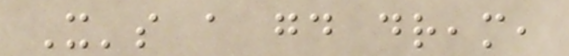It's a good dream,
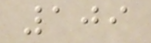109
